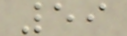59
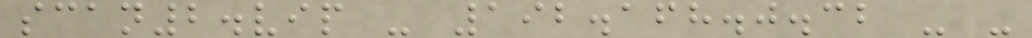scan2.vip - 192.168.0.32 - -
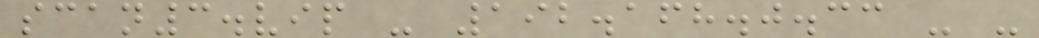scan3.vip - 192.168.0.33 - -
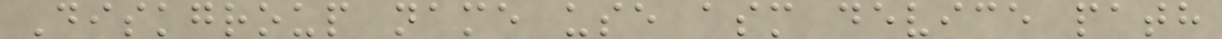Diskgroup name use asm device path
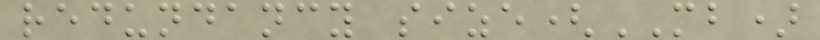redundancy size(MB)
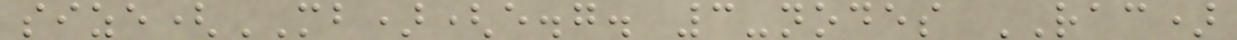size(MB)(e.g. 3-nodes RAC)
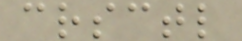crsctl
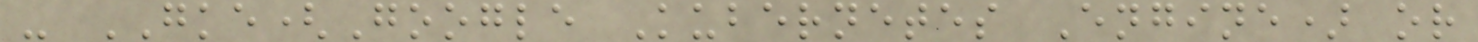- GKE(Google Kubernetes Engine) or
